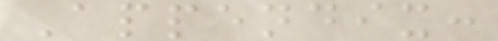Appendix:
